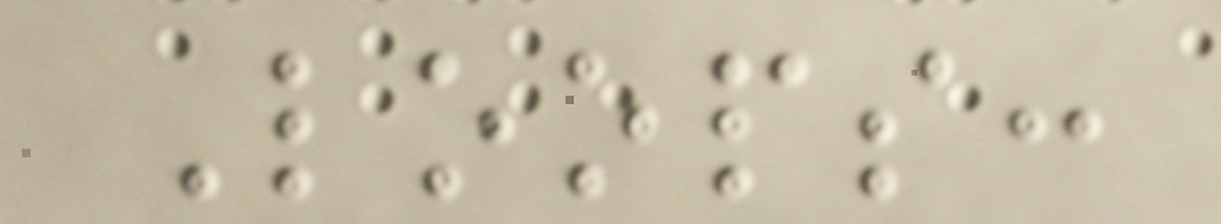Loops:
